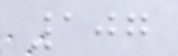107
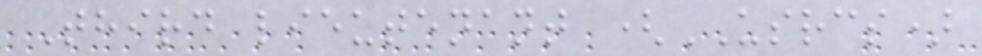Third lieutenant (USRCS)
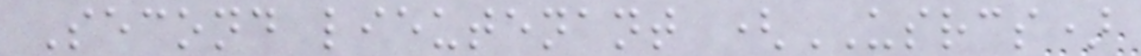Second lieutenant (USRCS)
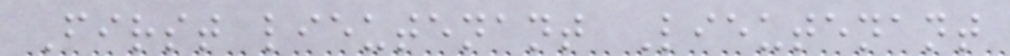First lieutenant Lieutenant
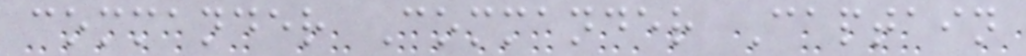commander Commander Captain
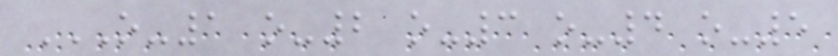O-1 O-2 O-3 O-4 O-5
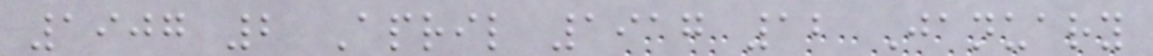1907 2 April 1917 12 January
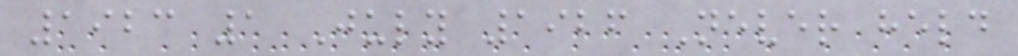1923 1 July 1926 Never held
